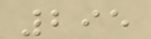295
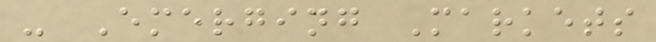- Emerging Markets
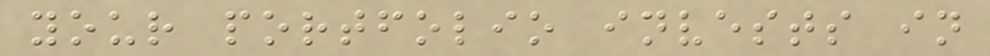your portfolio invests in
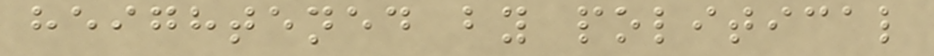heightened by political
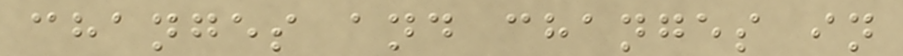changes and changes in
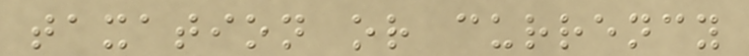taxation or currency
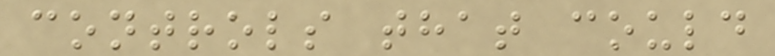controls that could
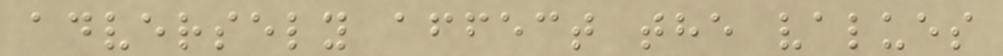adversely affect the values
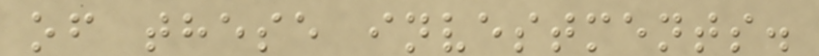of these investments.
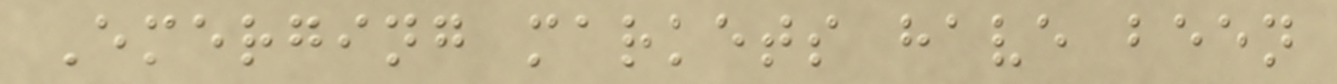Emerging markets have been
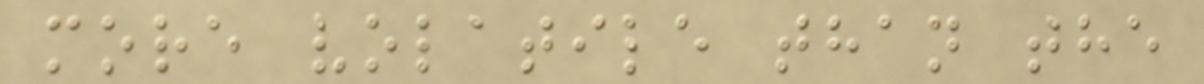more volatile than the
